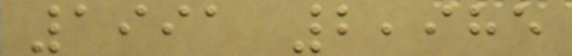1991 2,985
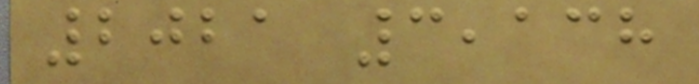2021 3,138
